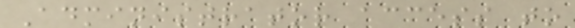Administrator access to
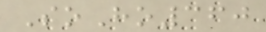SoHo360
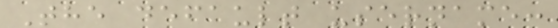The default username:
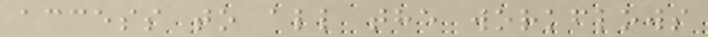access to all the workflows
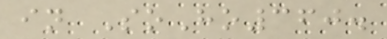in SoHo360.
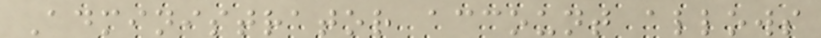Administrator account allows
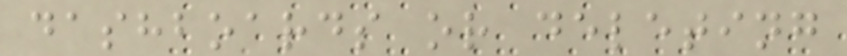dashboards or deleting
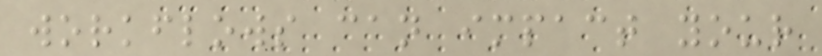workflows can impact your
